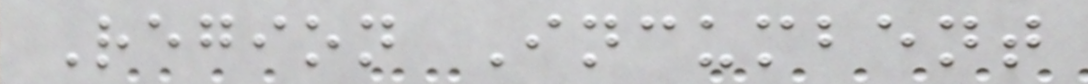Region Incumbent
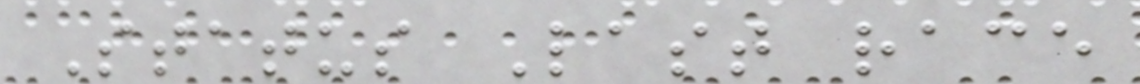Status Last race
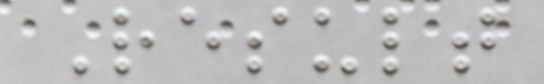Result
